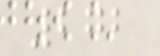272
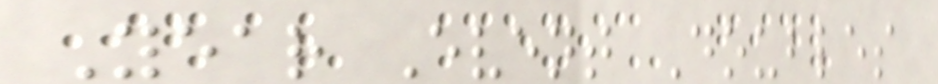Year Event Doubles
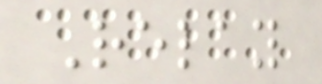Relay
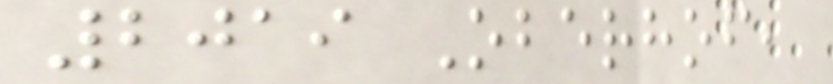2019 Oberhof,
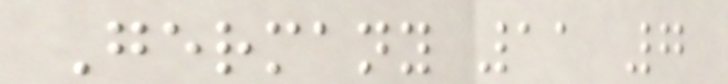Germany 11 7
